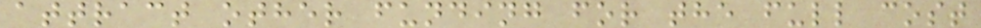attract other funding for the full cost
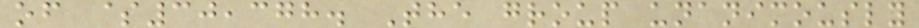of $30,378. The group unanimously
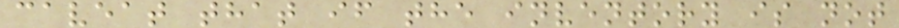caveat that if the inventory is not
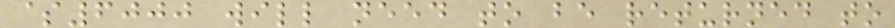$6000 will need to be returned to
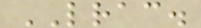LRAC.
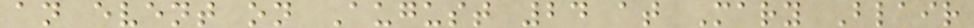an event on August 24 at Mary Blair
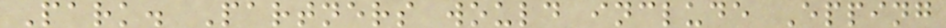Park. Partners would include Epping
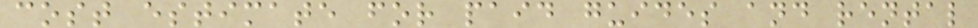cost estimate for paid guides and rental
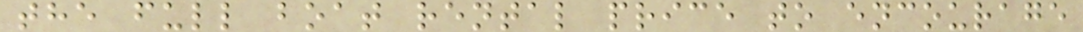the full boat rental price to encourage
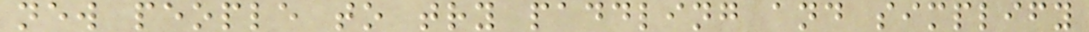new people to try paddling and simplify
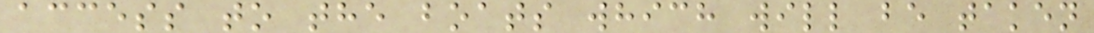access to the boats which will be taken
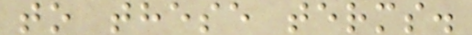to these terms.
